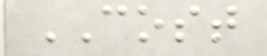COST
